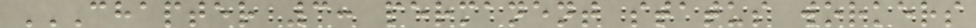CHAPTER 3: PERMANENT STATUS WORKERS
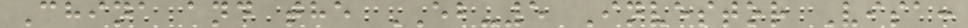China and the EB-5 Investor Visa:
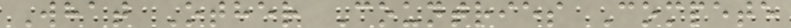What Other Countries Compete
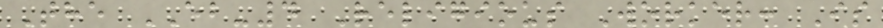The EB-4 Religious Worker: Is
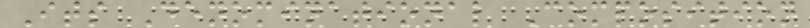Its Denominational Composition
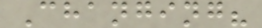Changing?
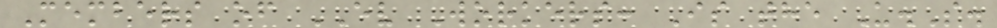Members of EV Workers: Is the U.S.
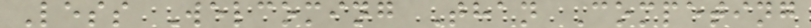Less Welcoming Than Competing
